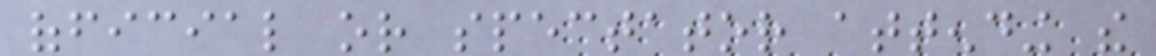official or spectator attending the
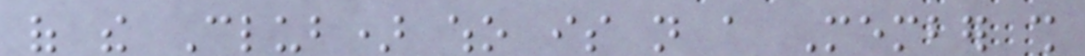of the Club) who is not a Member shall
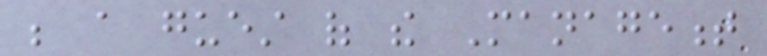be a guest of the Management
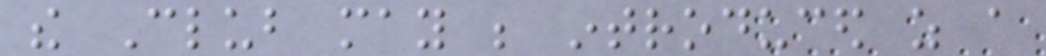the Club may be introduced as a
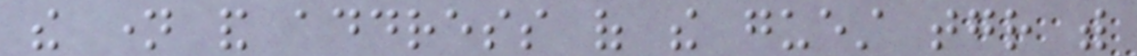the name and address of the guest together with
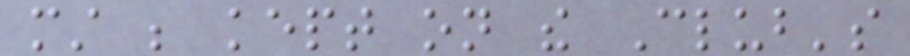must be kept on the Club's
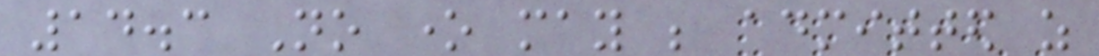14.3 No one may be admitted as
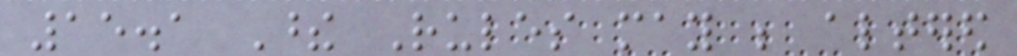15.1 These Rules may be altered
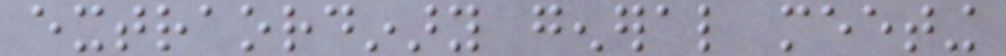extraordinary general meeting
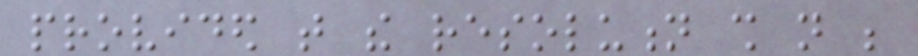provided that the resolution shall not be
